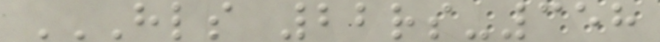HLS 22RS-358
